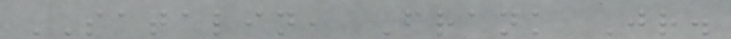SATALIN, Frank Jr.
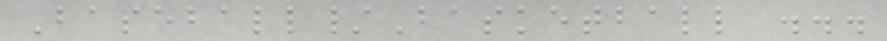Baseball/Basketball ...
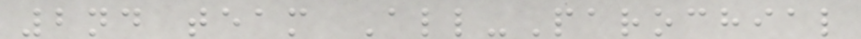2nd team All-Parochial
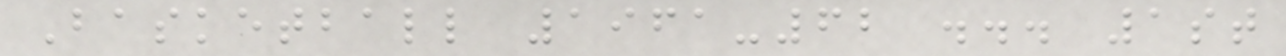Basketball 1961-62 ... 1st
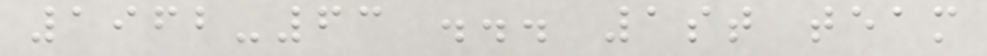1962-63 ... 1st team
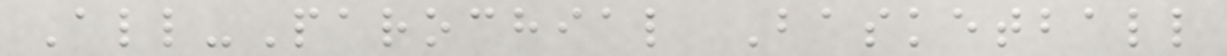All-Parochial Basketball
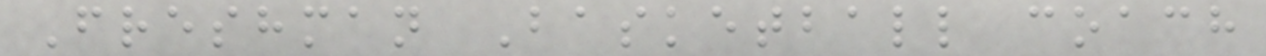Freshman Basketball coach
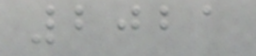2021
